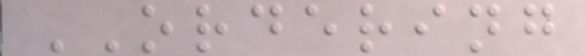ORDERING
